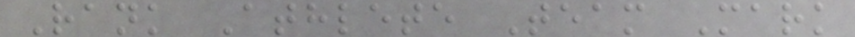Rank Athlete Team Mark
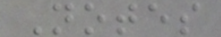Notes
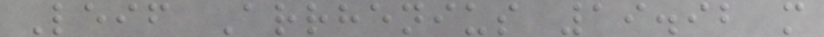Leif Arrhenius 19.92 m
